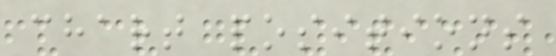chart positions
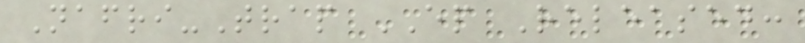Nafri-Trap EP Released:
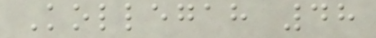Kollegah 48
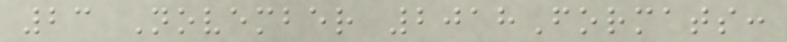23 November 2018Formats:
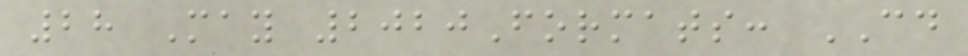28 May 2020Formats: CD
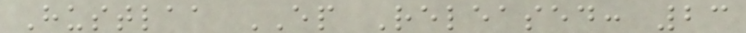Hustlaa EP Released: 23
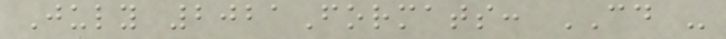July 2021Formats: CD -
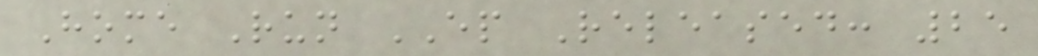Home Run EP Released: 25
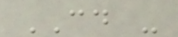CD -
